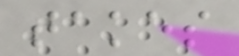takes
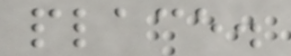place.
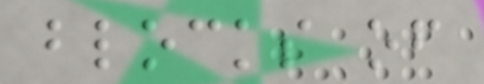blocks of
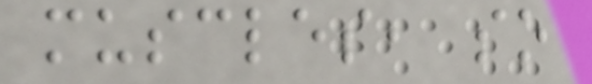muscles, so
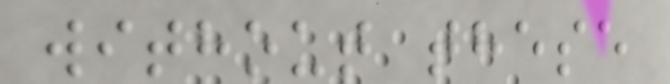without these
